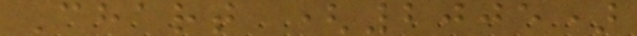Chart (2005)
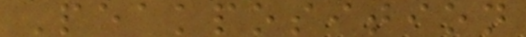Peakposition
